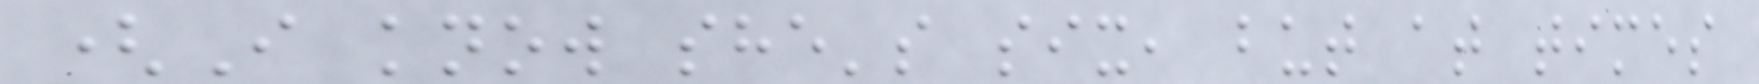(I know she's six, but at times
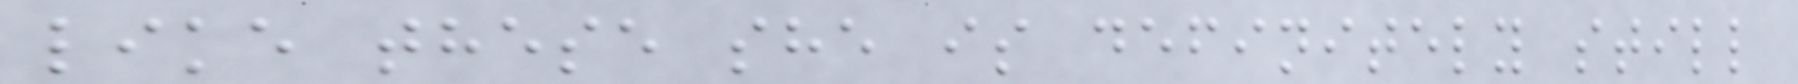like these she is definitely still
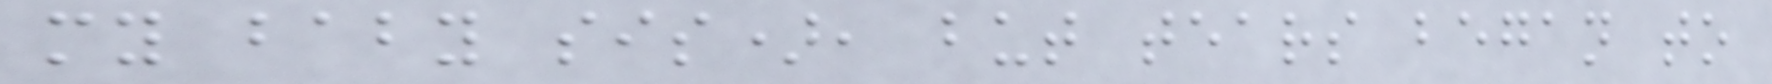my baby sis), but tears began to
